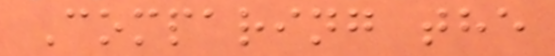Comparing the
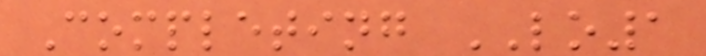Completing LO1
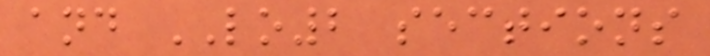and LO2 sections
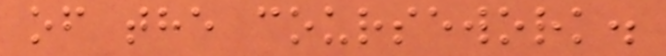of the coursework.
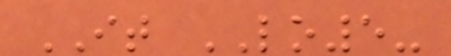IT LO5-
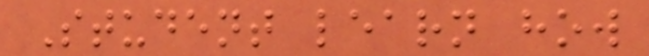Student learn how
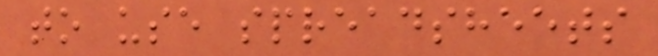to use spreadsheets
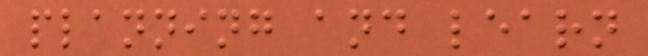planning and learn
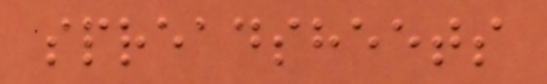spreadsheets
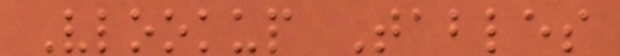Vlookup Tables
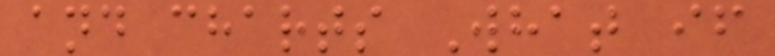and charts What if
